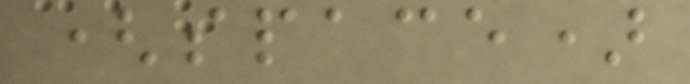(space)
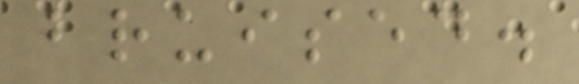bruised.
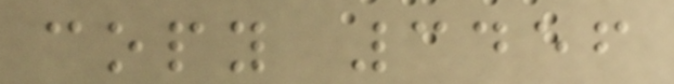copy 3456
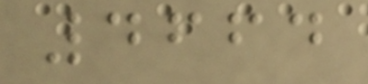4664
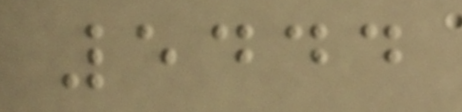5444
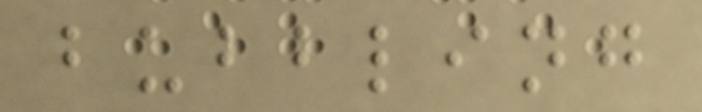bubbling
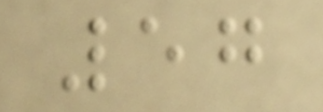57
